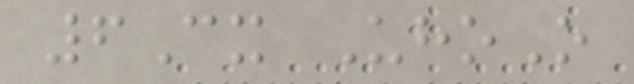6Cx UhoO
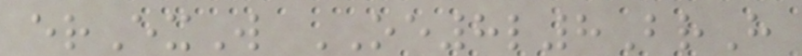erExW OE8l8BrH
